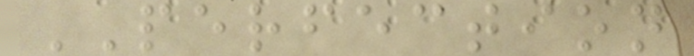PERFECTION
